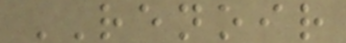RENOIR
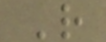R
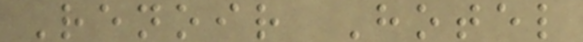Renoir Hotel
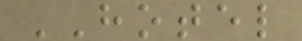HOTEL
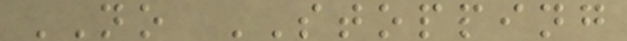NO STOPPING
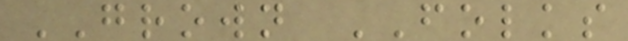GROWN FOLKS
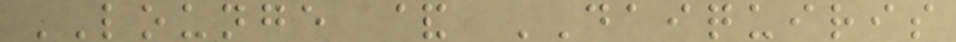LOUNGE & DAIQUIRIS
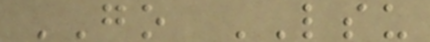GO LSU
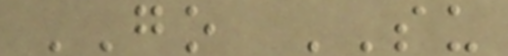GO SU
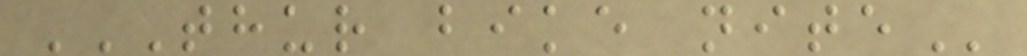THUR BIKE NITE
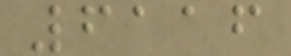6116
